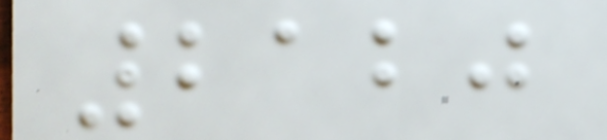2120
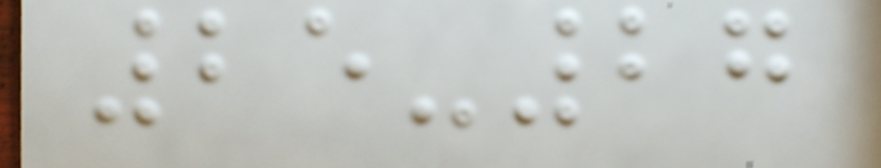25-27
